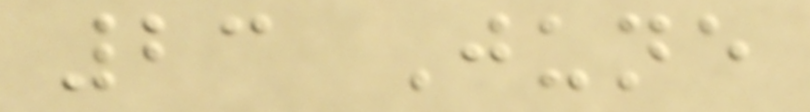23 June
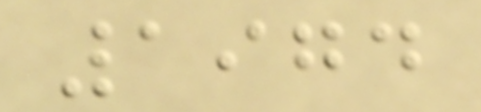1974
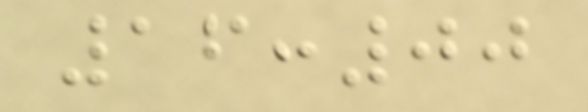16:00
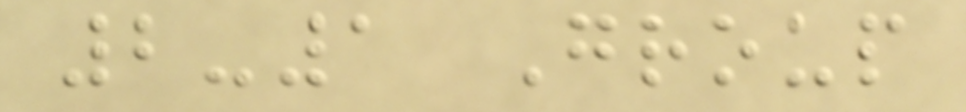2-1 Group
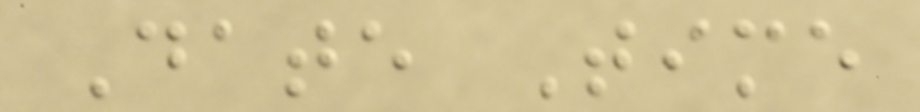Date Time
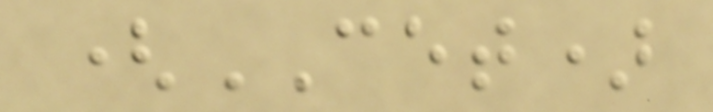(CET)
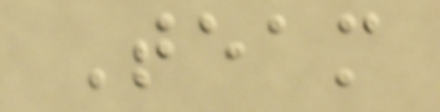Team
